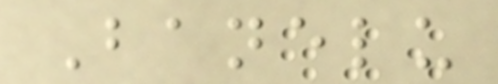Banelu
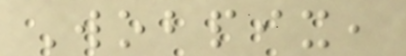Wobpix,
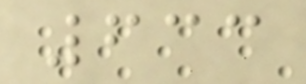633
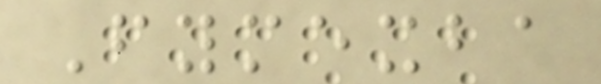Fymexba
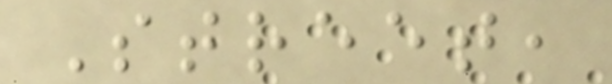Street,
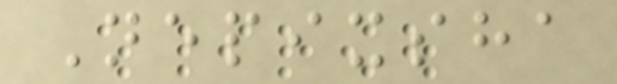Nepixsha
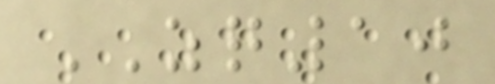ZQ10
